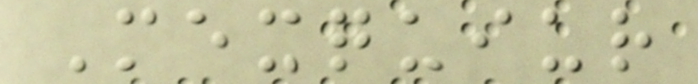Mexquiur
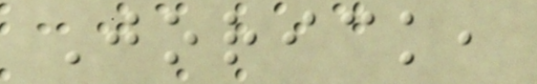Jorick,
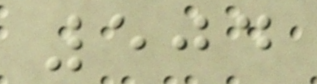504
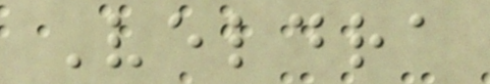Veldra
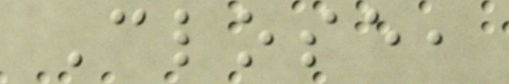Close,
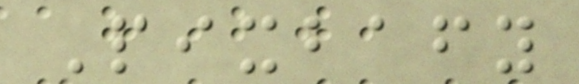Pixbafy
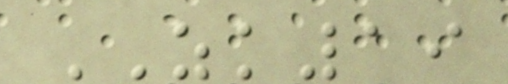ZK19
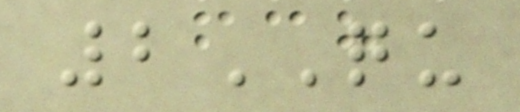2QU
